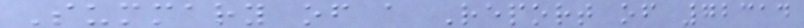Summary of a Report of 72314
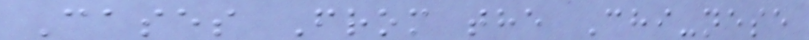Cases From the Chi-nese
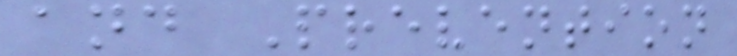and Prevention
